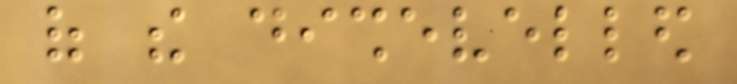of the dishevelled
